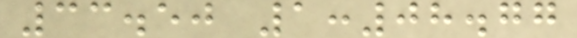33.50 1:08.77
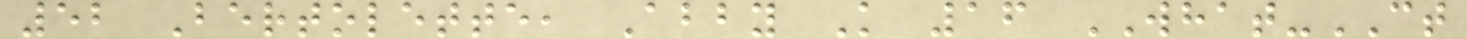52 Bertolette, Abby K 16 WHAT-CT
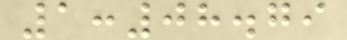1:08.79
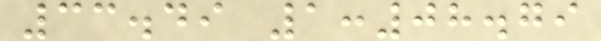33.49 1:08.79
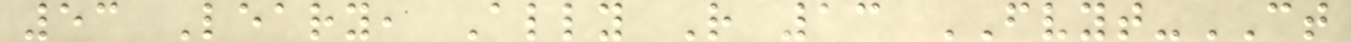53 Leary, Ally R 13 FVYT-CT
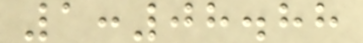1:08.88
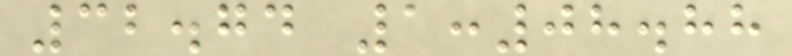32.74 1:08.88
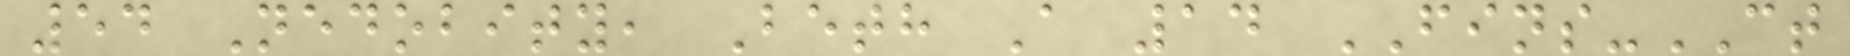54 Nedobity, Beth A 14 FINS-CT
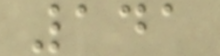141
